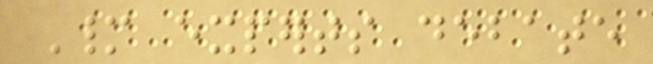Many experts debate
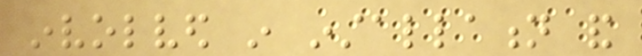involved in installation and
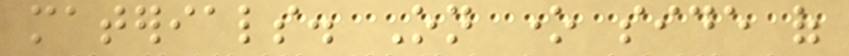materials. On one side of
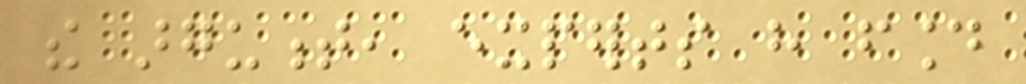the argument, experts have found
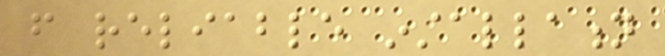from reliable installation
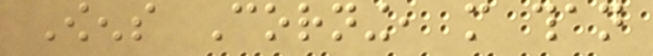Owens Corning, more than
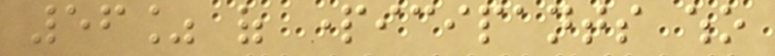56% of participants who
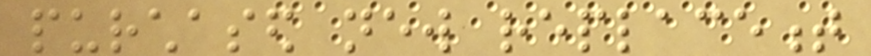purchased new replacement
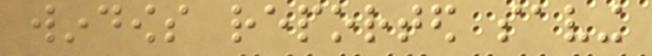windows reported saving
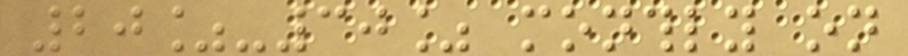20%-30% monthly on
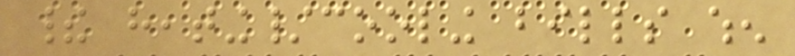their heating/cooling bills when
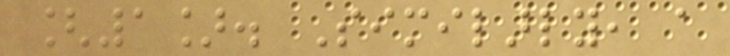[1]. Similarly, a
